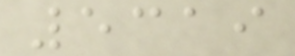5319
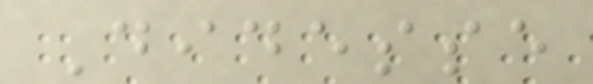Didesse
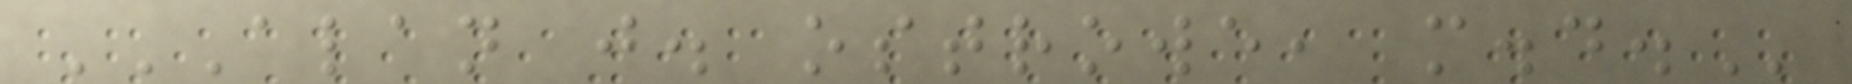ALAN J. OSTROWE, M.D.
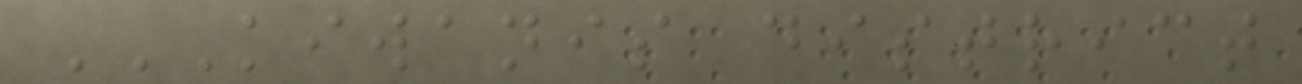KIWANIS DISTRICT
